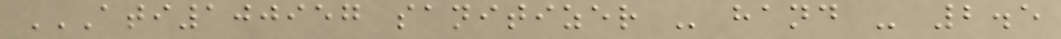ATI100957 SANITIZER - HAND - 2.5
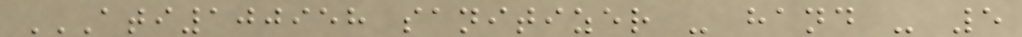ATI100958 SANITIZER - HAND - 5
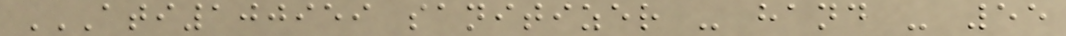ATI100959 SANITIZER - HAND - 55
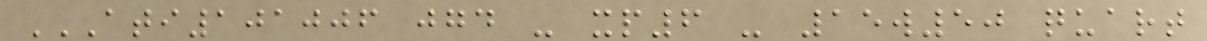ATI101006 JGD - XP6 - 15W50 QUART
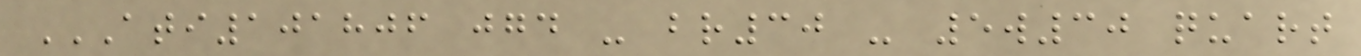ATI101806 JGD - BR30 - 5W30 QUART
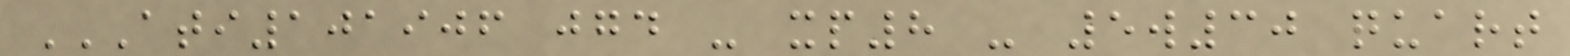ATI101906 JGD - XP8 - 5W30 QUART
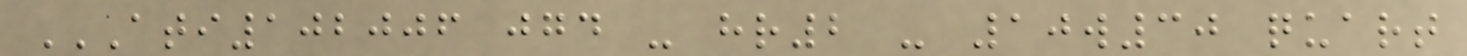ATI102006 JGD - HR2 - 10W30 QUART
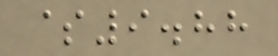$9.88
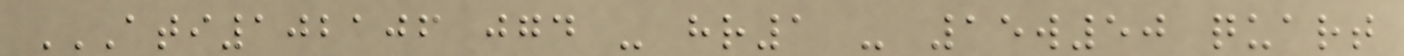ATI102106 JGD - HR1 - 15W50 QUART
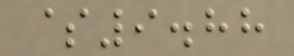$9.88
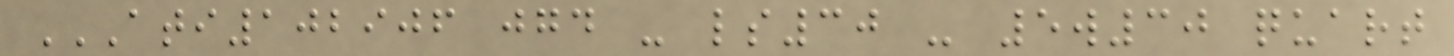ATI102906 JGD - LS30 - 5W30 QUART
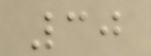30
